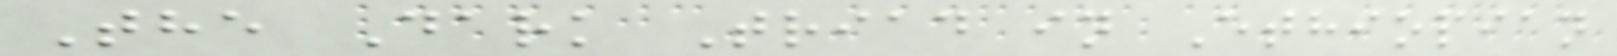The Dark Triad in Ethiopian
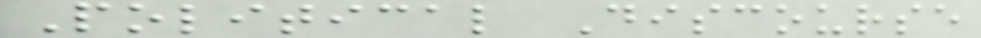Political Discourse
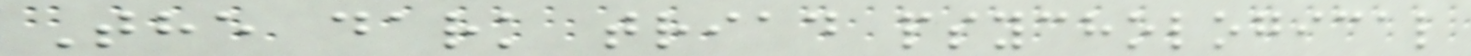The dark triad psychological
